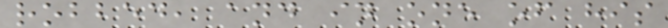robbed, and in one of his
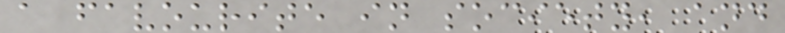a favourite in society, and
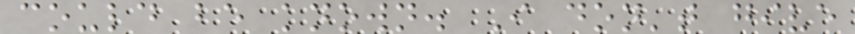could be known. I don't give
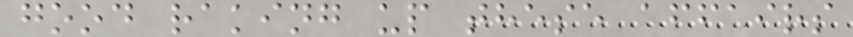good raking up these affairs
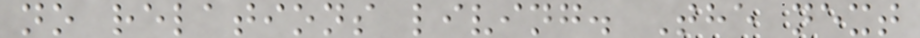no relations living. The next
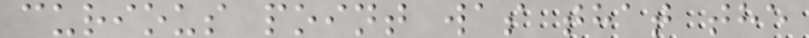curious point was that the
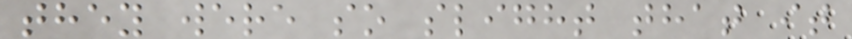they were so slight that it
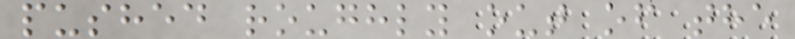pushed roughly out of the
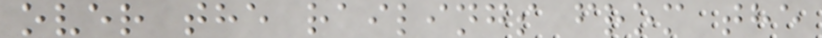over the railings from the
